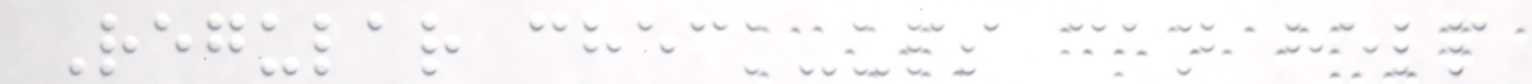Regular check-ups can help
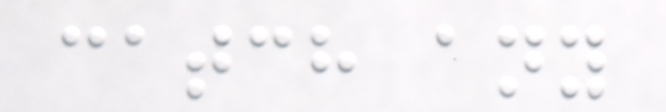catch any
